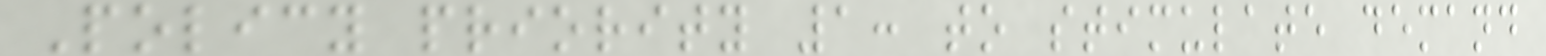Policy priority 1: to stimulate demand
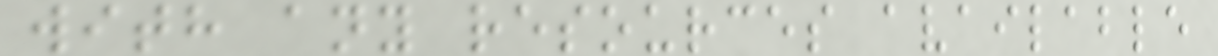with any resources available
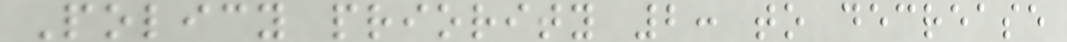Policy priority 2: to decrease
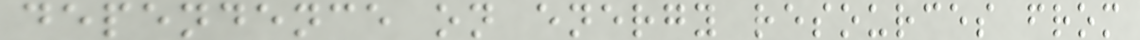dependence on energy resources from
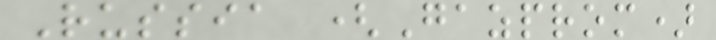Russia (Gazprom)
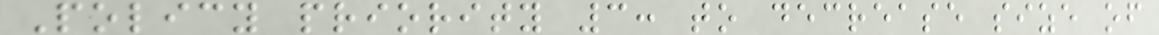Policy priority 3: to decrease size of
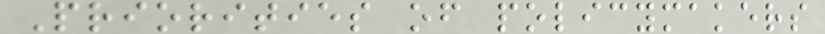Priorities of policymakers
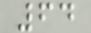64
